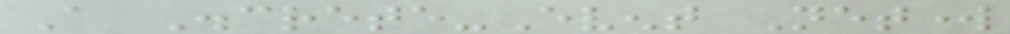A Discrete-Event Network
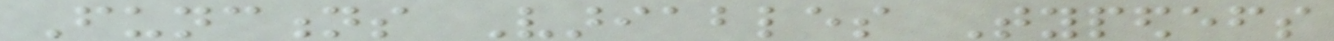Functions Variables Typedefs
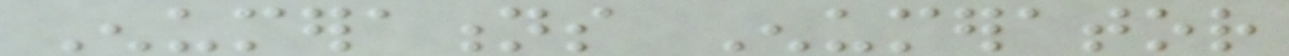Enumerations Enumerator
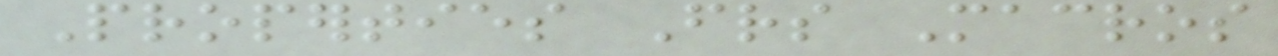Properties Friends Macros
